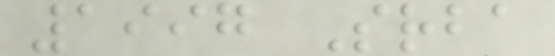1997 Srba
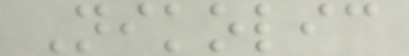Nikolic
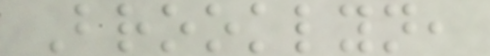Brooklyn,
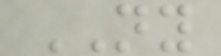NY
